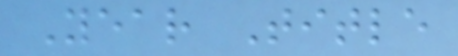Year Title
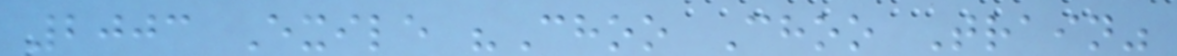2003 Exile "Choo Choo Train"
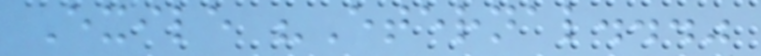Exile "Eternal..."
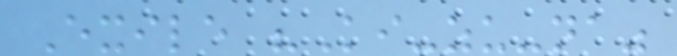Exile "Ki-zu-na"
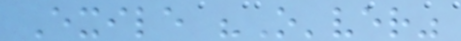Exile "O'ver"
